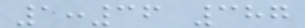1:36 387
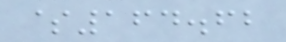$164.62
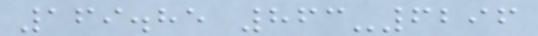169.85 863-6296
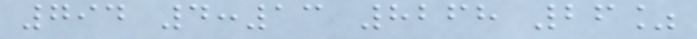794 4:13 8268 26%
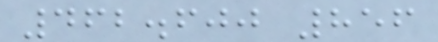462.600 856
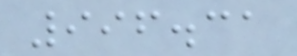996.31
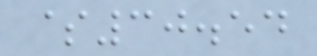$30.54
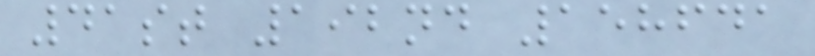41st 192nd 158641
